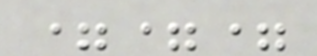===
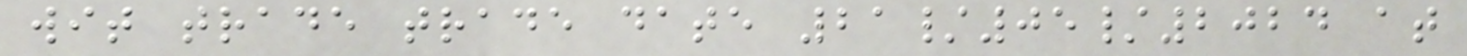wit trade trade date 21/05/2024 at
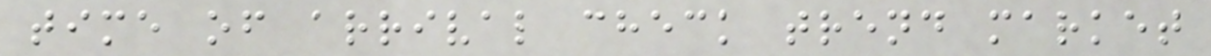time of arrival check trend market
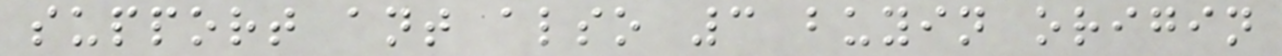support ant also 3 buyin origin
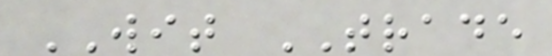WIT TRADE
